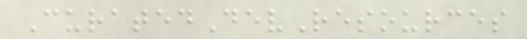CuratedDevResources
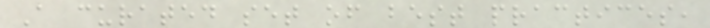A curated set of best practices,
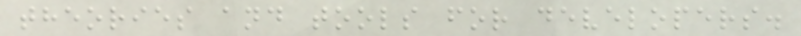theories and tools for developers.
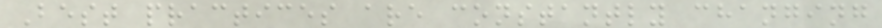Best practices are constantly changing
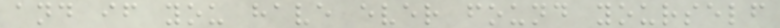and if you have ever found yourself
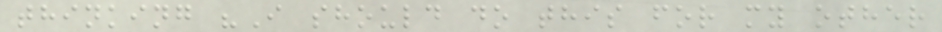thinking "I should do this for my other
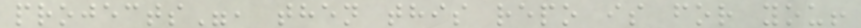projects", then this repo is for you!
